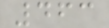463
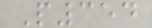P354
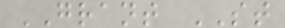GRANT ST
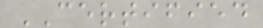CERTIFIED
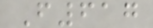F617
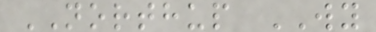NORTHUP WY
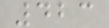423
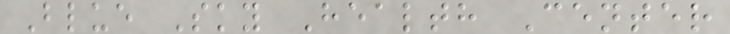Blue Sky Health Center
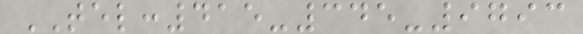TEL:415-345-9793
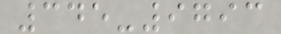345-9793
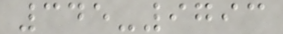345-9793
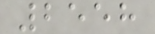2558
